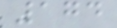174
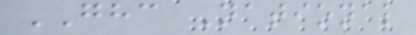GHC National
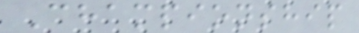Championship
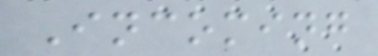Incoming
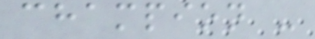champion -
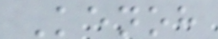Kenoh
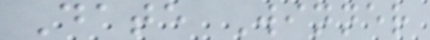Date Winner
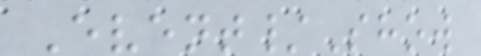Event/Show
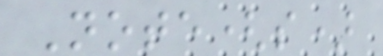Note(s)
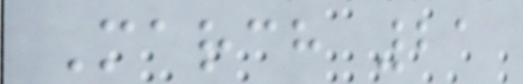March 21
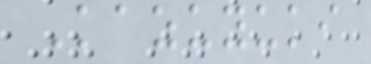Kazuyuki
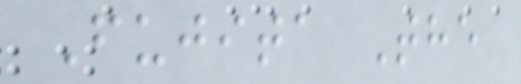Fujita The
